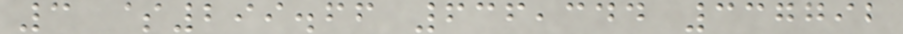3 $299.66 636,344 337792
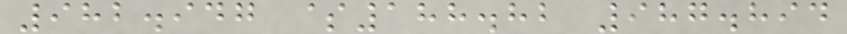982.947 $188.82 987.894
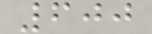600
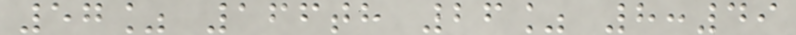57% 166th 26% 8:49
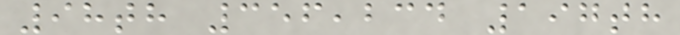98th 356,234 197th
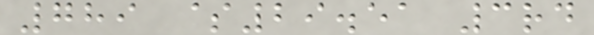789 $29.51 3rd
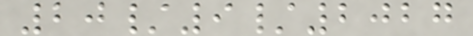20/9/2027
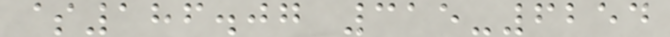$186.07 315-6254
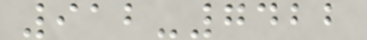912-7422
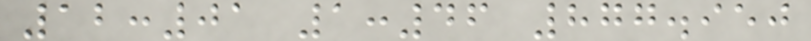12:01 1:46 877.950
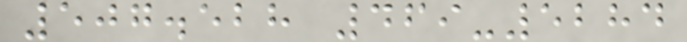507.528 469-5284
